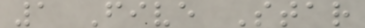1 Five Star
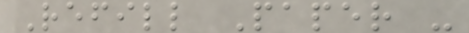Refill Paper -
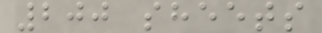200 sheets
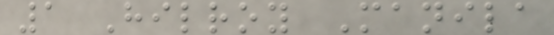1 Hilroy Manila
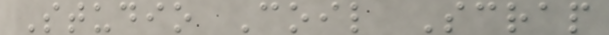Studio Coil Scrap
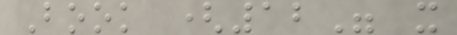Book (12" x
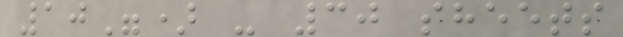10") - 30 sheets
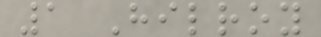1 Hilroy
